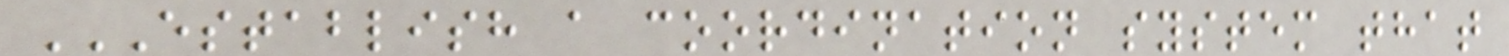ESTABLISH A COORDINATION SYSTEM THAT
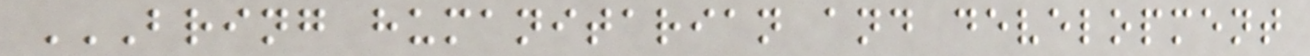BRING HUMANITARIAN AND DEVELOPMENT
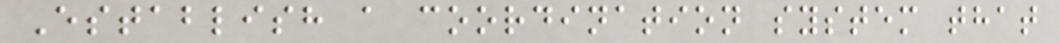Establish a coordination system that
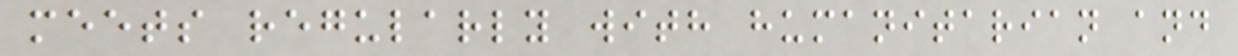meets regularly with humanitarian and
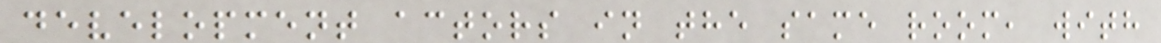development actors in the same room, with
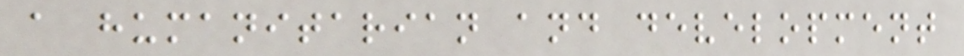a humanitarian and development
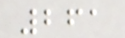261
